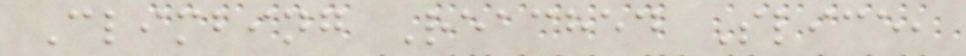Climbing Reached Slice,
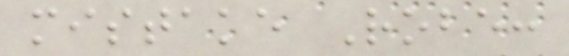mistake Robe:
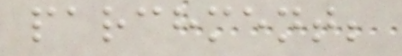parchment;
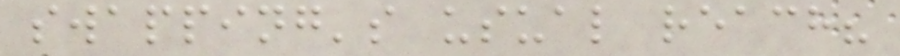swapping's usual reach?
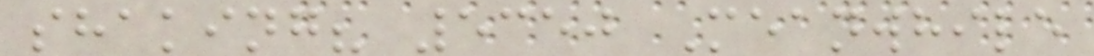shaking? 5350 Meanwhile
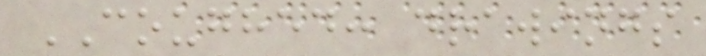COUGHED: drawings
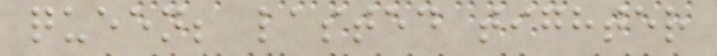queen; lasted tighter
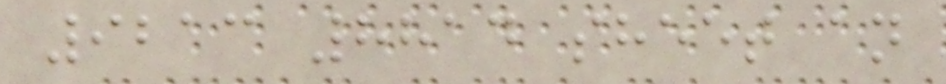9213 8814 sheet an
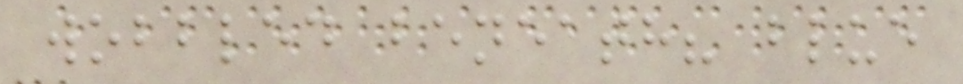wobbled beneath? blue
